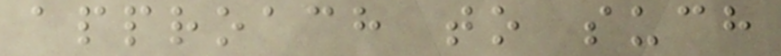approach to such
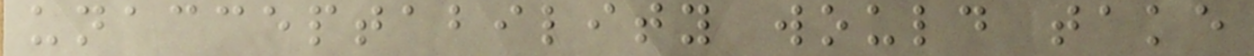unacceptability would take
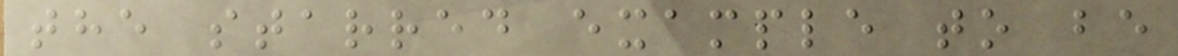the starred example to be
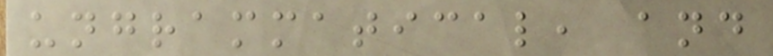ungrammatical, and
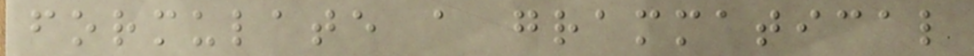formulate a grammatical
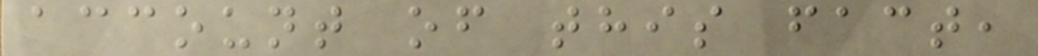account of this fact,
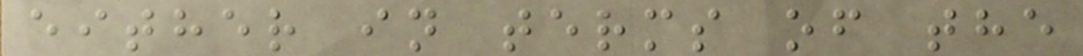either in terms of the
